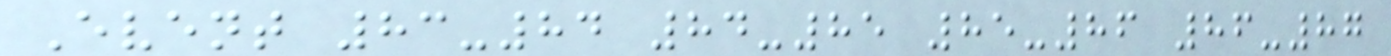Event 83-84 84-85 85-86 86-87
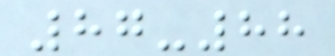87-88
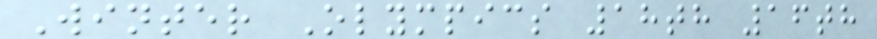Winter Olympics 18th 16th
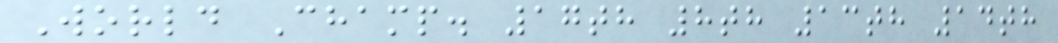World Champ. 17th 8th 13th 14th
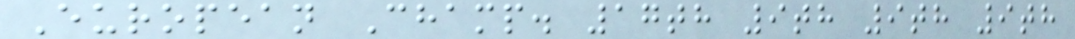European Champ. 17th 9th 9th 9th
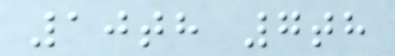10th 7th
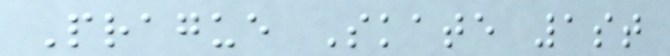Prague Skate 1st
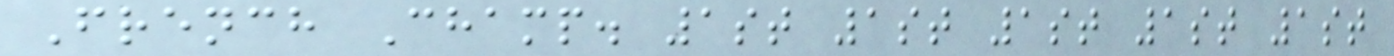French Champ. 1st 1st 1st 1st 1st
